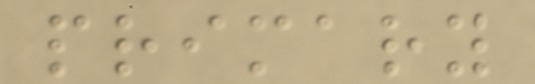primary
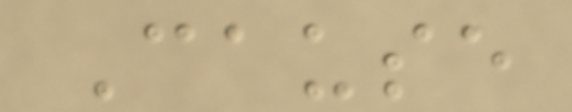Cause
